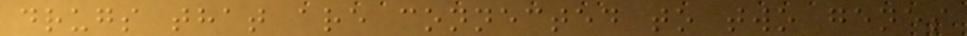drugs that are connected to two genes
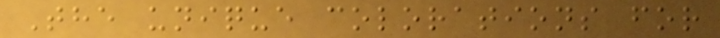The unique colorations for
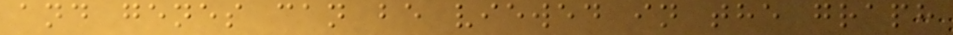and genes can be viewed in the graph
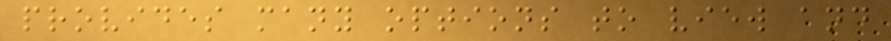provides many options to view and
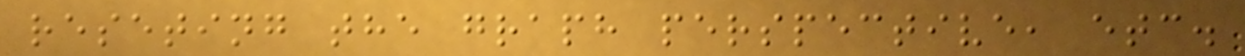reseting the graph perspective, etc.
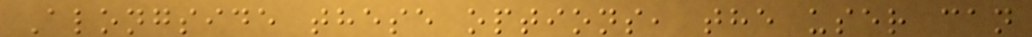Alongside these options, the user can
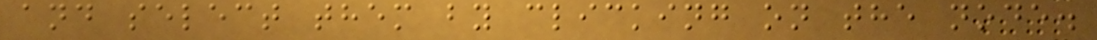and select them by clicking on the node.
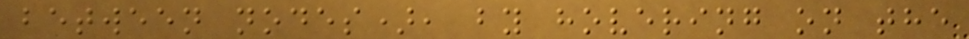between nodes), by hovering on the
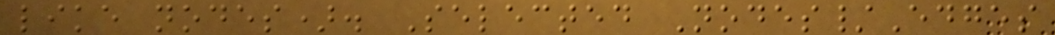like nodes). Selected Nodes/Edges
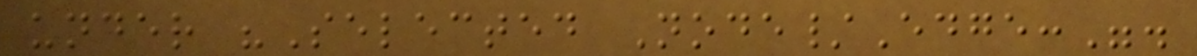under "Selected Node/Edge:".
